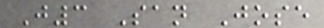J3 San Jose
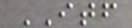ITF
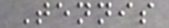Tennis
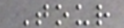Tour
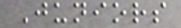Juniors
